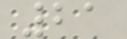21
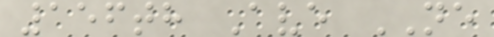156th Ave NE
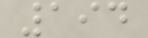194
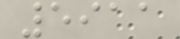5911
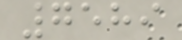7589
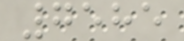7585
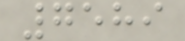7589
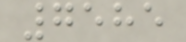7585
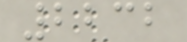2232
